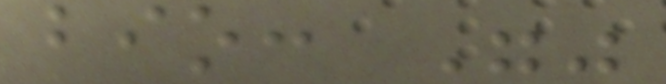bio: ""
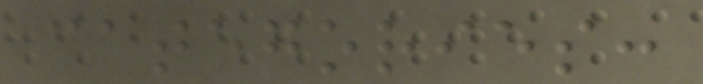categories:
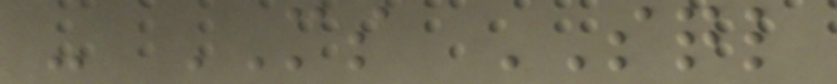- MS SQL
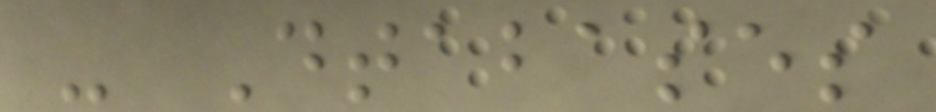- Dtabases
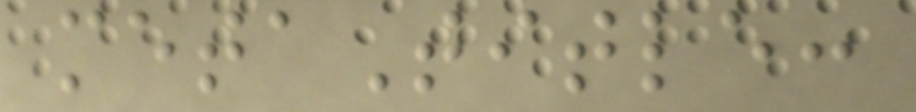metaTitle:
